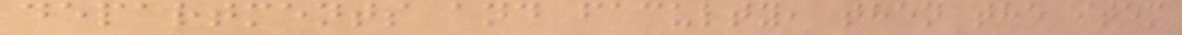departments and faculty, then the item
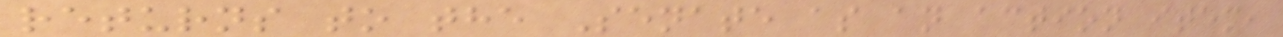returns to the Senate as an action item,
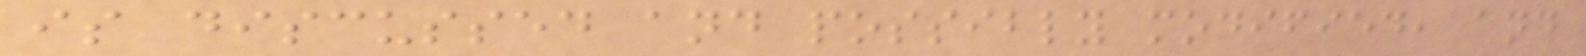is discussed and possibly modified, and
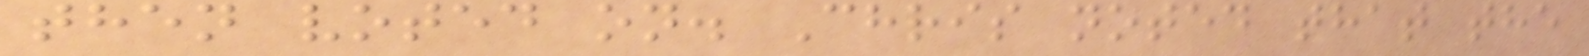then voted on. Chris noted that the
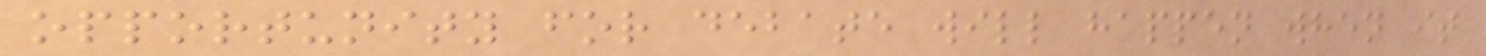opportunity for debate will happen when it
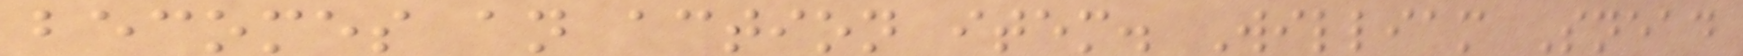becomes an action item. William Snead
